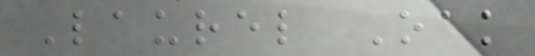Laurel Oak
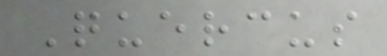Quercus
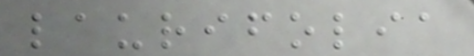laurifolia
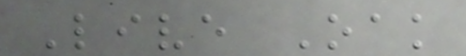Live Oak
